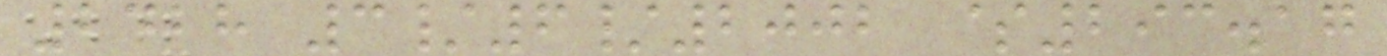2428 3/6/2002 $293.17
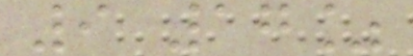9 17%
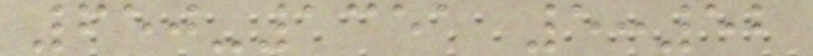650-1351 5:52
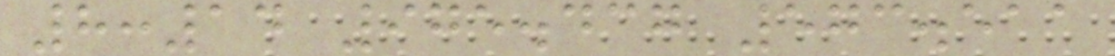8:14 975.437 573.511
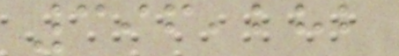396,282
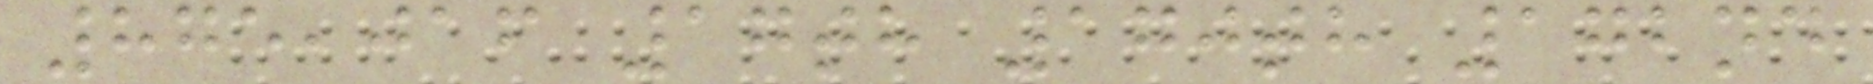875,016 17th 170th 172nd
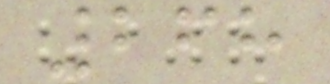268
